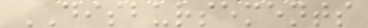DISBURSEMENTS
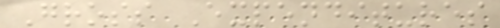Gross Expenditures
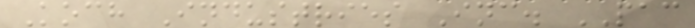Koch Industries Inc. PAC
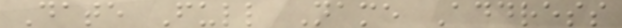Date Full Name Address
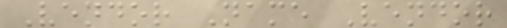Vendor Name Vendor
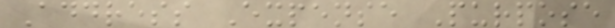Address Expense Purpose
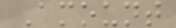Amount
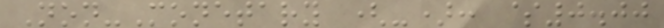Non-Monetary (-): $0.00
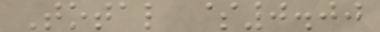Total $0.00
